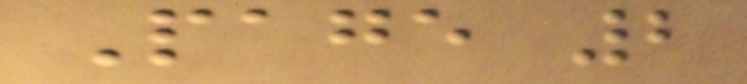Page 2
